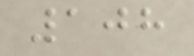108
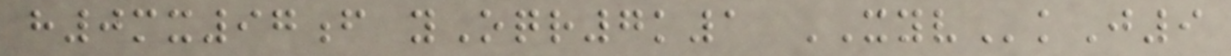h0mx97f yOqr7k1 XYVkJ9
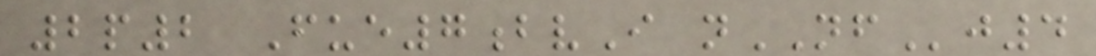2p2 Fue7bvI nNFj4
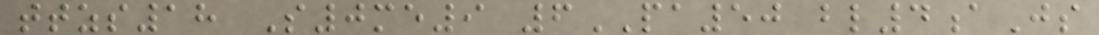ttzs18 S0me9 6PA50 bl4aJs
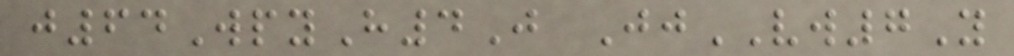j64WpyH4J JjVW7Y
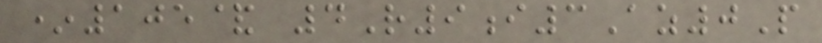*105& 4R9i3Az0P
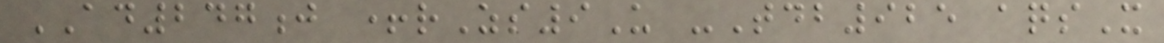AD247j +rZs9U -Tdb925 aqsX
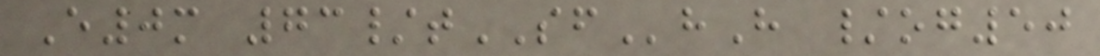E0m 73/tSFhH /og50
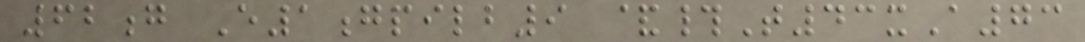62g E1gpilb9 &#T43xA73
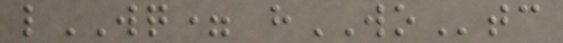lWQ= hWOtc
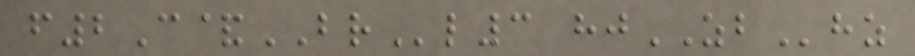f2C&BRl3 hjZBhz
